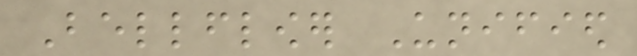Bellflower Unified
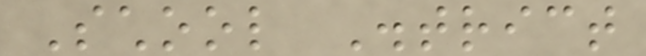School District
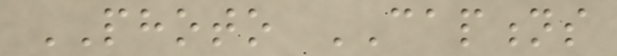PHOTO CAPTIONS
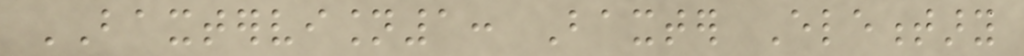BAXTERVISION1: Baxter Elementary
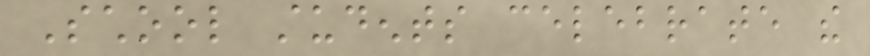School students celebrate the
